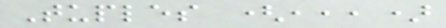Tuples (,,,)
